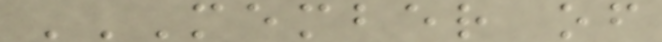MEMBER OF
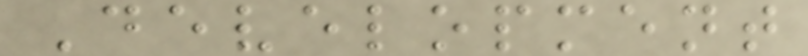Development
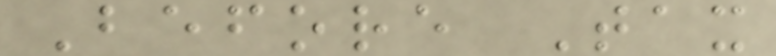Before Tax
